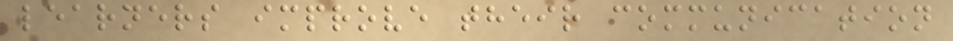learners improve their communication
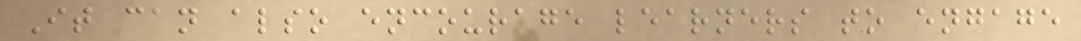It can also encourage learners to engage
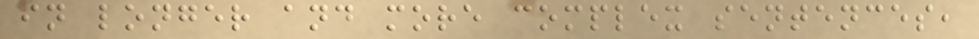in longer and more complex sentences,
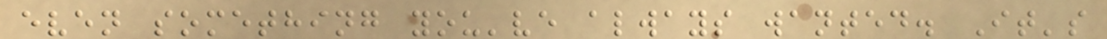even something you've always wanted. It's
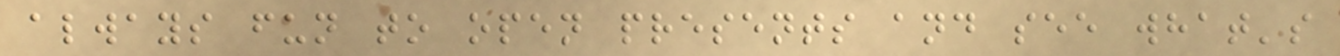always fun to open presents and see what's
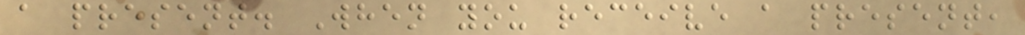a present. When you receive a present,
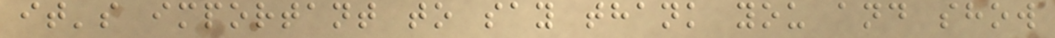it's important to say thank you and show
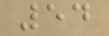54
